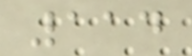114
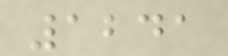1241
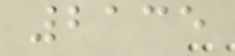2135
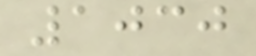1030
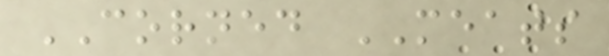CORNED MEATS
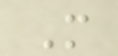M
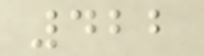422
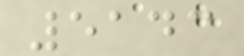5143
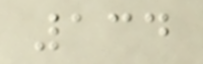134
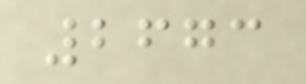2673
